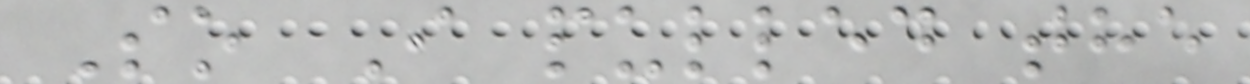So I pulled the
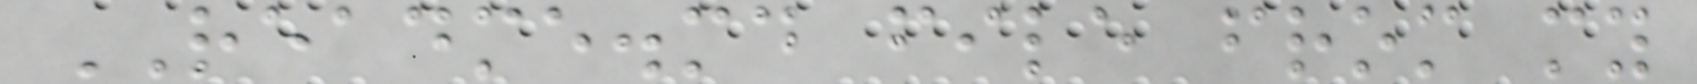README.md file from my
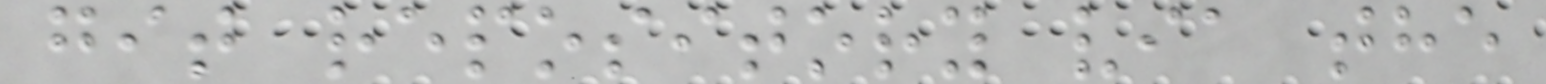git repository via the
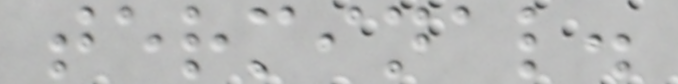terminal.
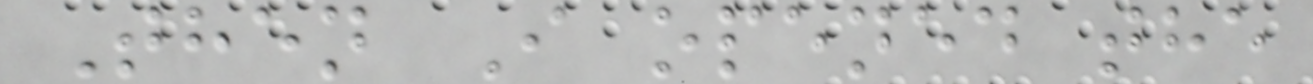Then I opened the
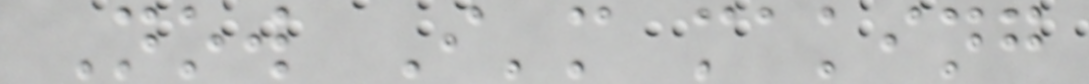Now I'm making
